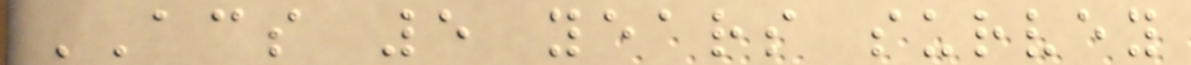ACS 5 years survey
